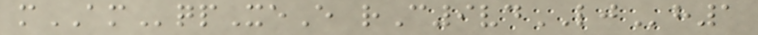mAMqpXeE rC9vdLJh1
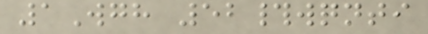1Wgh 52#wqnti
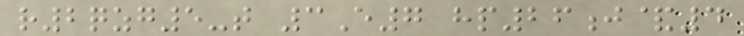r2qzg5-t 3E7 hp26j&4
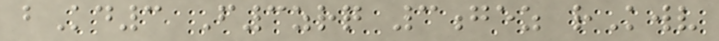bKd3 F3zrq 3gez rKwv
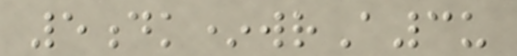5dk*wrA3u
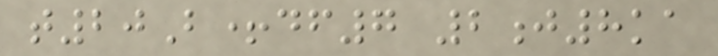t20B+df7 2j8ka
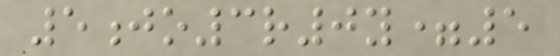5jo3r0y=5
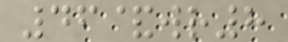46&wr8
